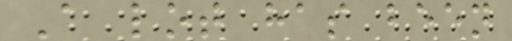A lot has been
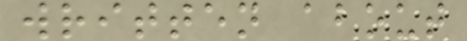written about
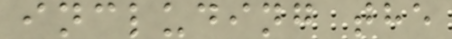including the
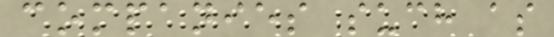companies such as
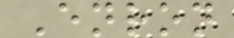Enron
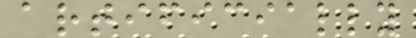artificially
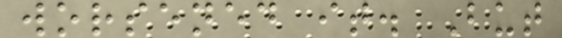worsened it. But
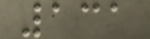131
